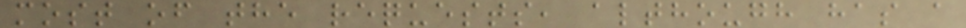most of the requests, although has a
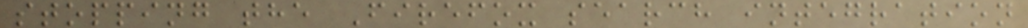stopping the Firefox search integration
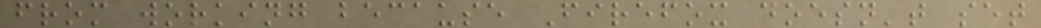from working because Firefox doesn't set
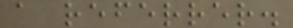a referrer.
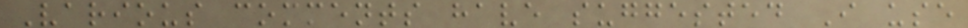Various comments have suggested I use
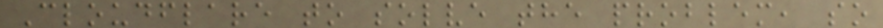Cloudflare to solve the problem, so
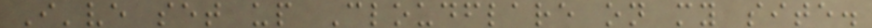I've set up Cloudflare on my site.
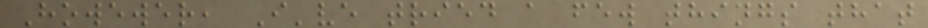Howewer, I've tried a few things that
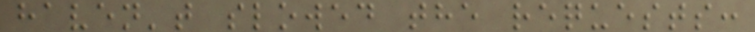haven't slowed the requests:
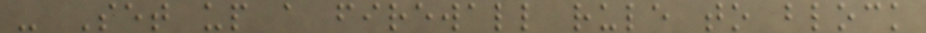- Set up a firewall rule to block
